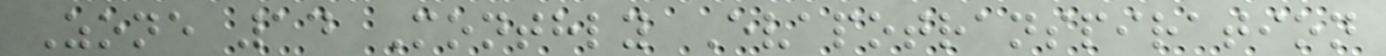Zone 14 Monthly Evapotranspiration
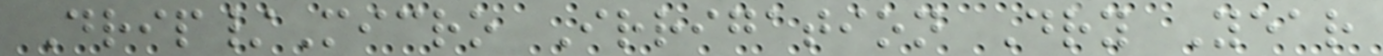Drip/Micro Irrigation Dry Year
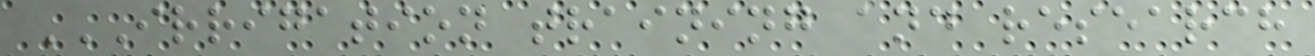IRRIGATION TRAINING AND RESEARCH
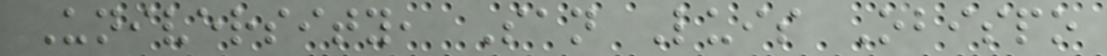University, San Luis Obispo
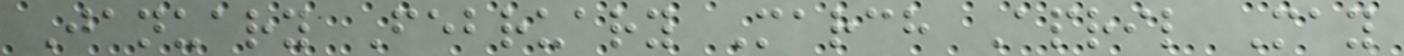January February March April May
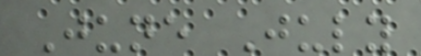June July
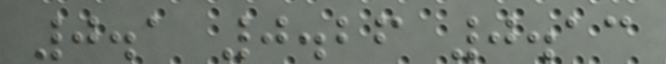0.1 0.26 0.13
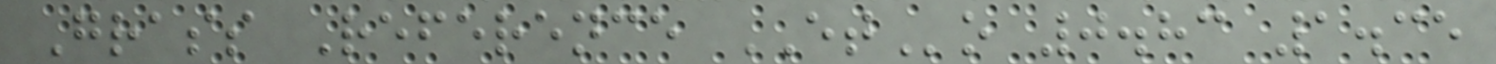Grass Reference ETo 0.83 1.35
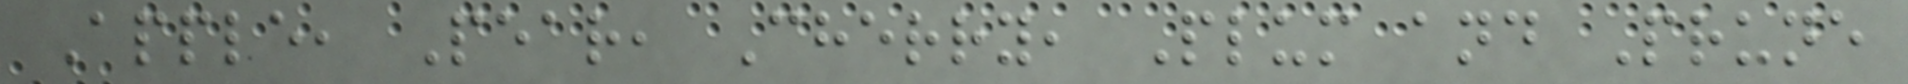Apple, Pear, Cherry, Plum and Prune
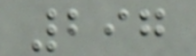297
